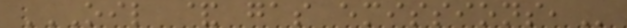OIL & GAS EMISSIONS,
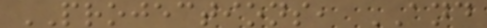PROJECTIONS, AND
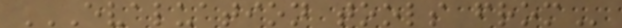EVALUATION TOOLS FROM
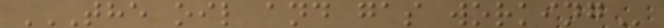THE OIL AND GAS WORKING
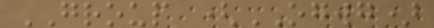GROUP (OGWG)
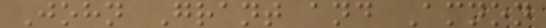John Grant and Amnon
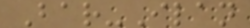Bar-Ilan
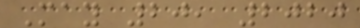May 20, 2020
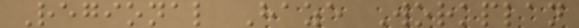Regional Haze Workplan
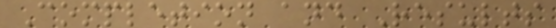Completion and Results
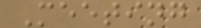Meeting
